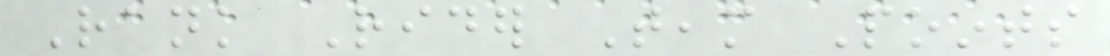Rank Rider Team Points
